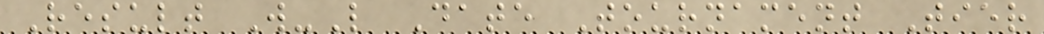Result W-L Date Tournament Tier
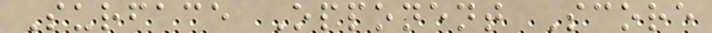Surface Opponent Score
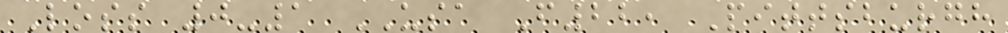Loss 0-1 USA F22, Pittsburgh
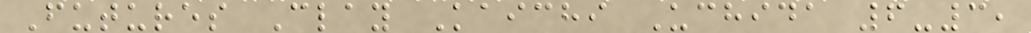Futures Clay Kaichi Uchida 6-3,
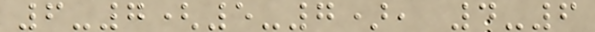6-7(5-7), 4-6
